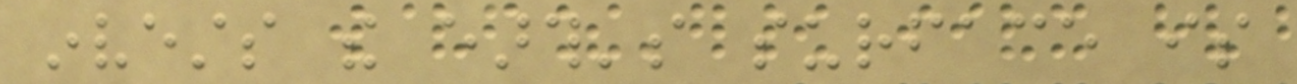invests the earth's surface is
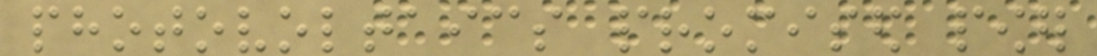photovoltaics promised power
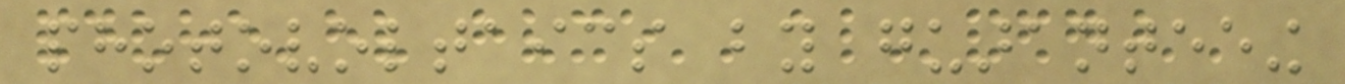photovoltaics by guaranteeing
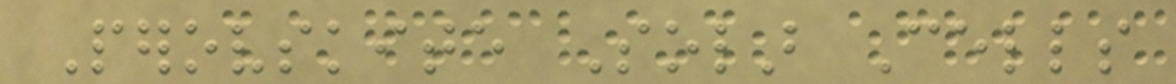Perovskite Solar Cells
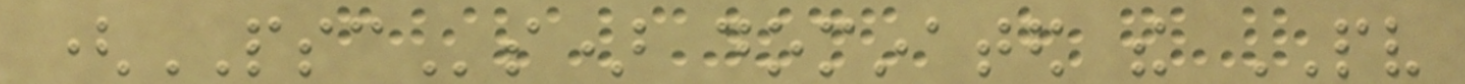(PSCs) dominated the PV
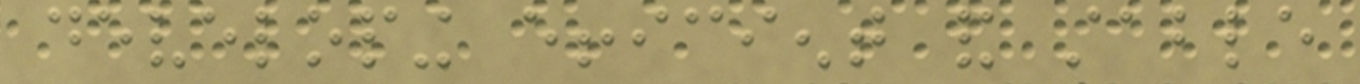developing efficient and stable
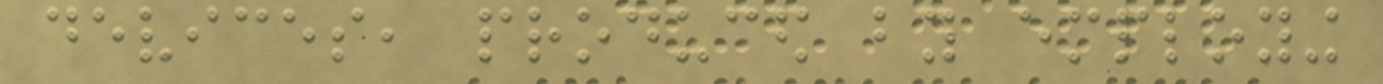devices, produced by employing
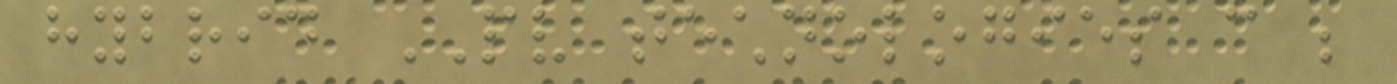hybrid PV technologies can be
